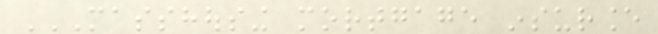MASSHOUSING MORTGAGE INSURANCE
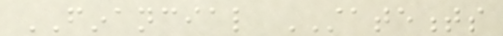FINANCIAL STATEMENTS
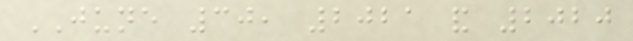JUNE 30, 2021 and 2020
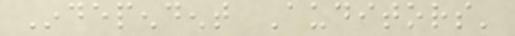Independent Auditors'
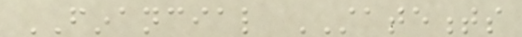FINANCIAL STATEMENTS
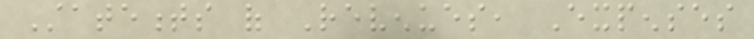Statements of Revenues, Expenses
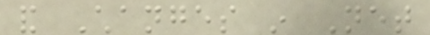and Changes in Net
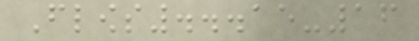Flows...15-16
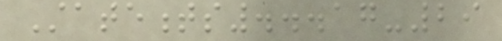Statements...17-29
